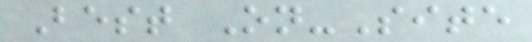Best On-Site
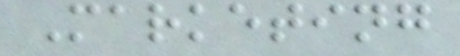Marketing
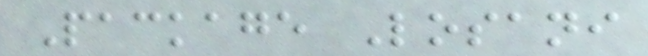Package Losani
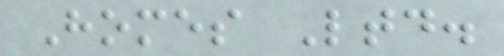Homes Ltd.
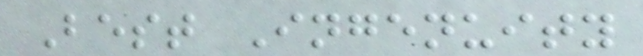Best Ingenuity
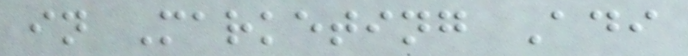in Marketing Adi
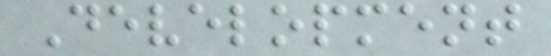Development
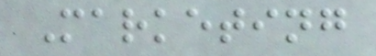Marketing
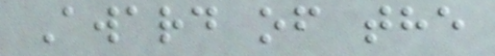Award of the
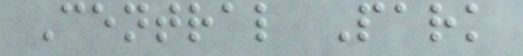Central Park
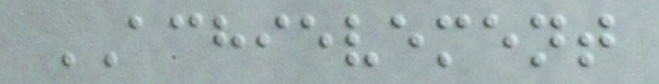ACHIEVEMENT
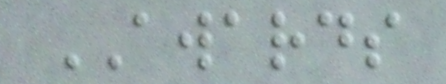AWARDS
